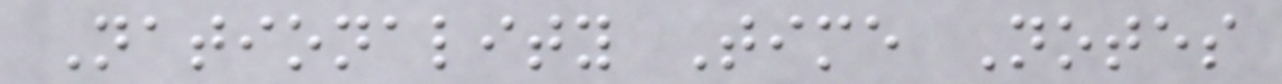Nationality Time Notes
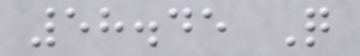58.45 Q
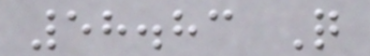58.83 Q
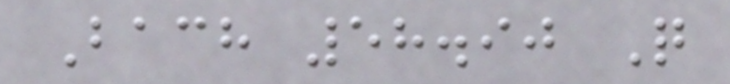Bach 58.90 Q
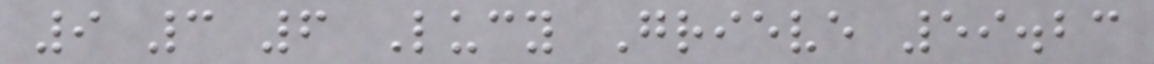9 3 6 Lucy Grieve 59.23
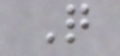Q
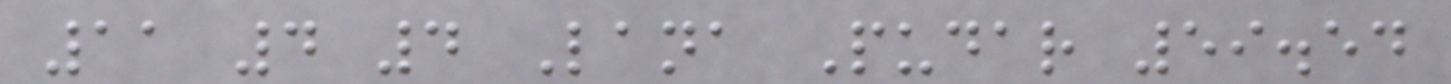11 4 4 Lana Pudar 59.54
